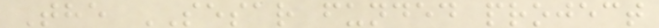The SESAR funded project
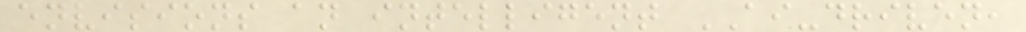envisions an intelligent AI-driven,
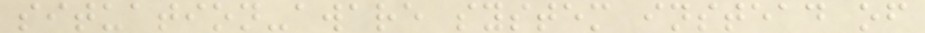situation-aware system instead of
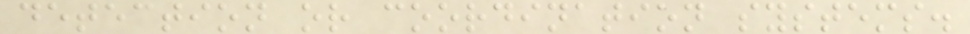detection or coordination systems.
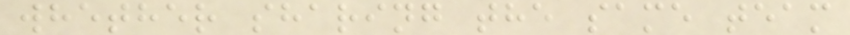whether sharing the same team
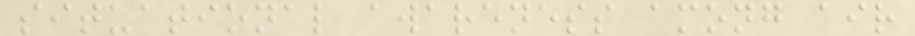situational awareness among air
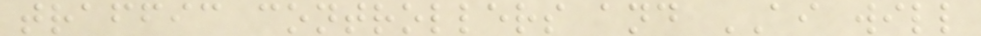traffic controllers and AI will
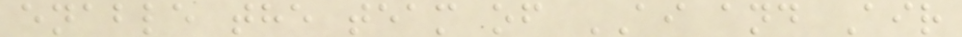enable the team of AI and Air
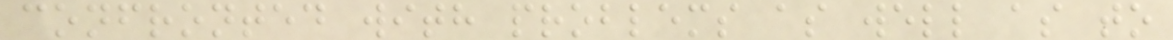confronted with problems as well as to
